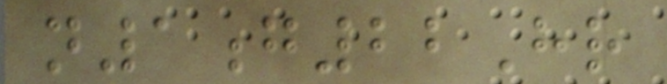n1g22Hr
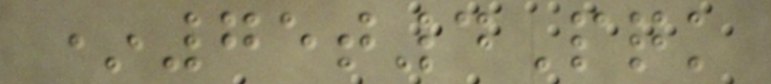*75t4Pqk
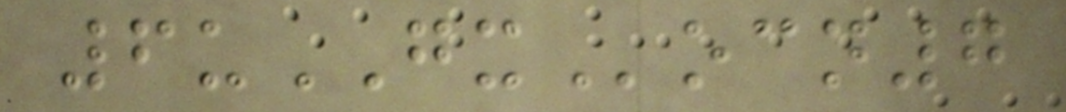6uGXocn7
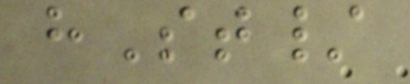hSt/
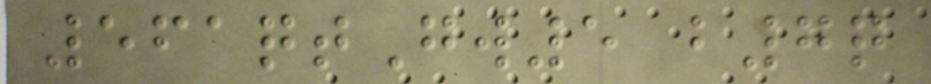561qtGw5 b7q
